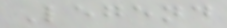Legend
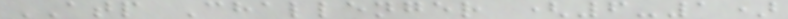ATP Challenger (6-1)
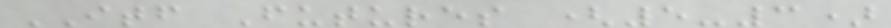ITF Futures (5-3)
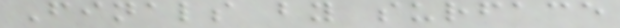Finals by surface
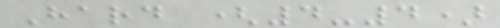Hard (4-4)
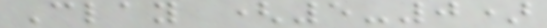Clay (5-0)
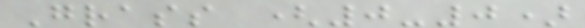Grass (0-0)
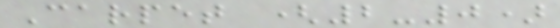Carpet (2-0)
